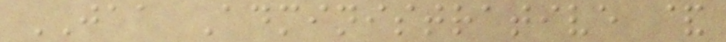JAA Administrative &
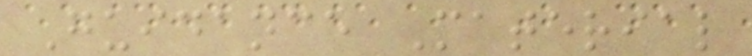Guidance Material
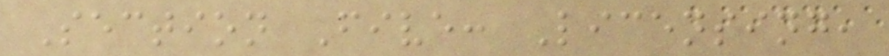Section Five: Licensing,
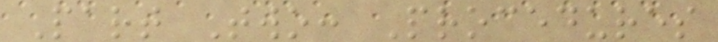Part Two: Procedures
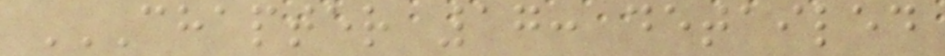CHAPTER 17: DETAILED
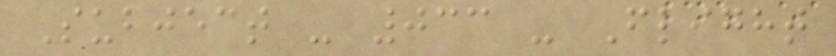Subject - 033 - Flight
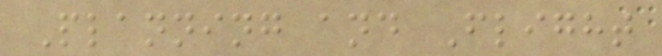Planning and Flight
